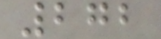272
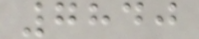7840
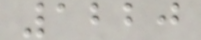1220
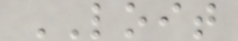LOIT
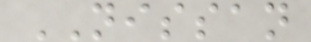NISSAN
